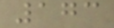173
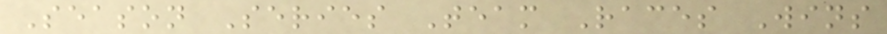Season Series Team Races Wins
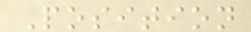Position
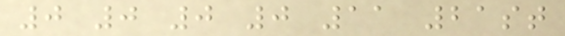0 0 0 0 11 21st
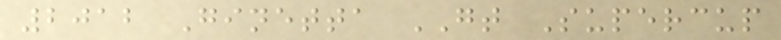2012 Ginetta GT Supercup
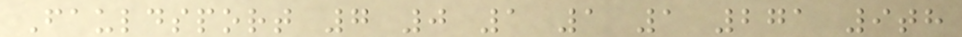Fauldsport 7 0 1 1 1 271 9th
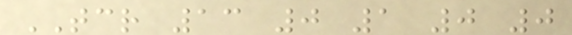TCR 13 0 1 0 0
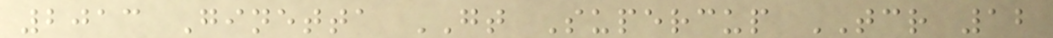2013 Ginetta GT Supercup TCR 12
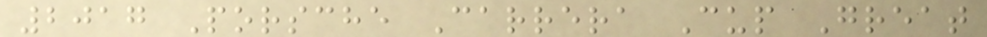2017 Porsche Carrera Cup Great
